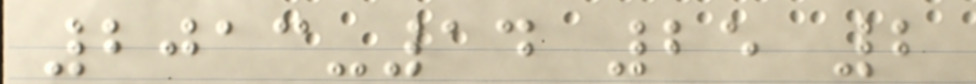2013-14 25 2
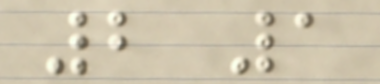2 1
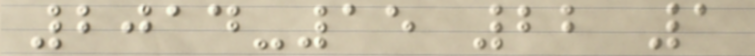2014-15 22 1
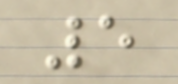5
